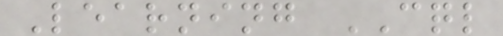Learning CQL
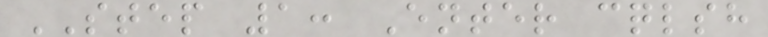STEP 1: Enter cqlsh
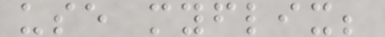use myflix;
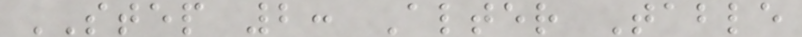STEP 2: Alter Table
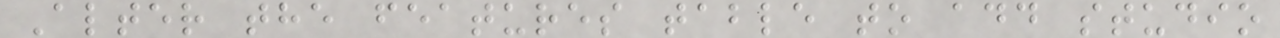Alter the features table to add studio
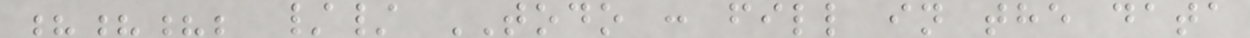???; // TODO : fill in the data
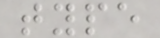type
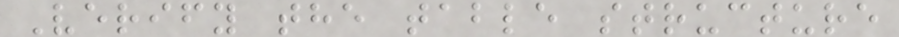Verify the table structure
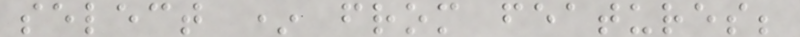select * from features;
